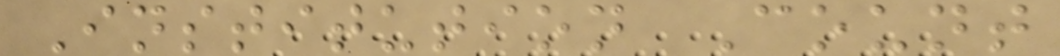Institution Count
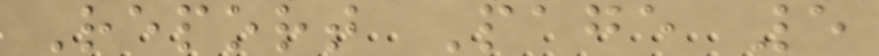Report Page 5
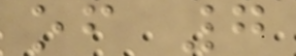of 7
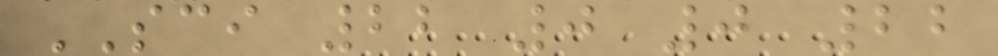SCI 22 0 0 22
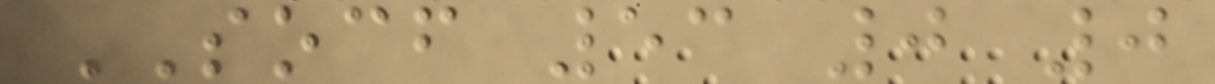SOCF 53 0 0
